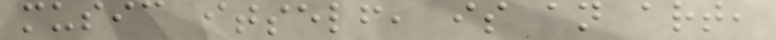music itself, is an art,
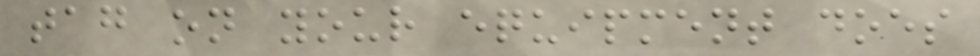tag on your equipment does
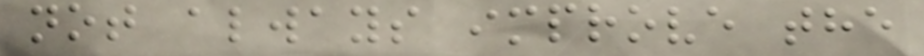not always improve the
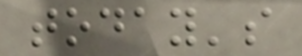today's
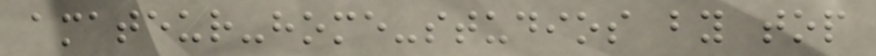amateur-home-studios by top
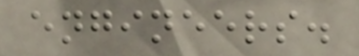engineers.
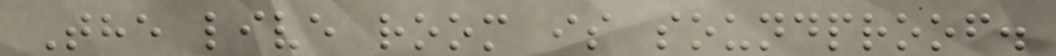The live room is soundproof.
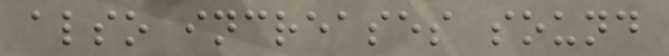also increases sound
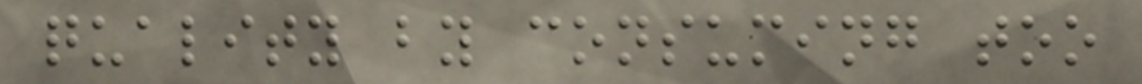quality by consuming too
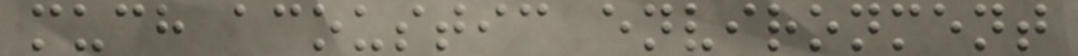much acoustic environment
